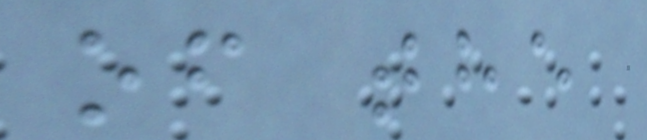of the
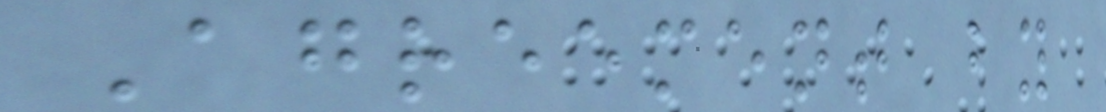Agreement by
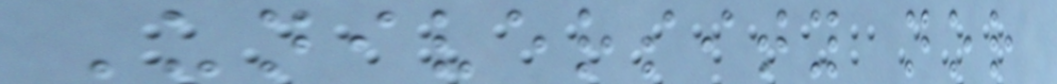University nor
